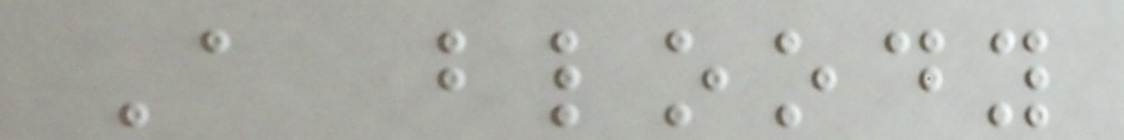A bloody
